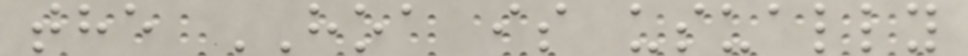the HOA is usually
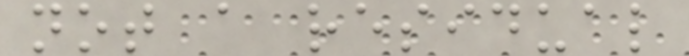not a residual
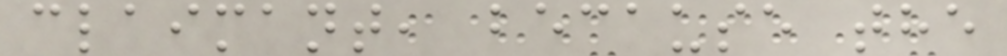claimant, because the
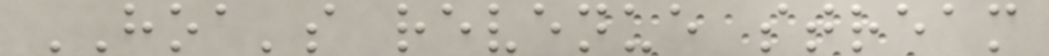HOA's revenue stream
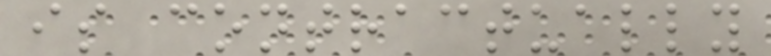is contractually
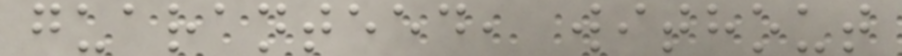guaranteed, without
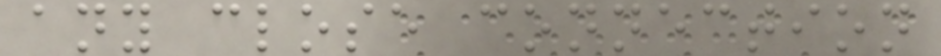any close connection
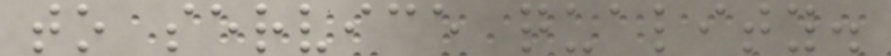to service quality.
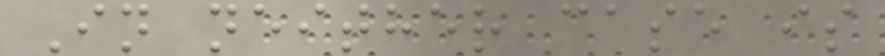In neither case is
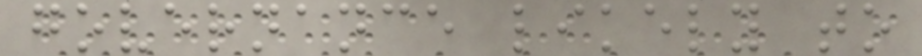governance likely to
